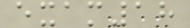exam18
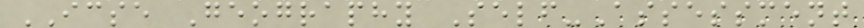ICSE Geography Self-Assessment
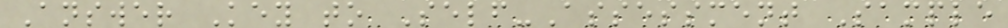Answer Key to Self-Assessment Sample
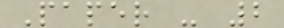Paper - 2
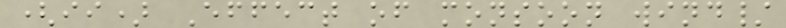(ii) Effect of monsoon wind/
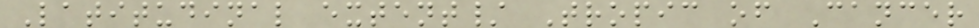Latitudinal extent/ Tropic of Cancer
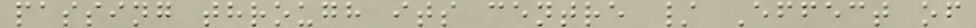passing through its centre / Effect of
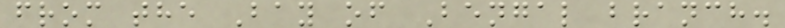from the Bay of Bengal branch.
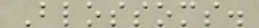Blossoms.
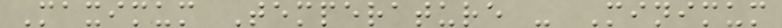Maximum Temperature - Minimum
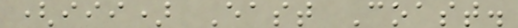(iii) East Coast.
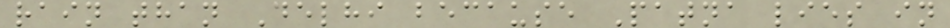rain than Delhi because Patna lies in
